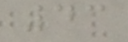43
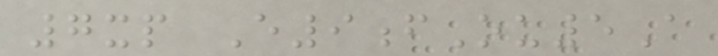7xp E9fOu5A
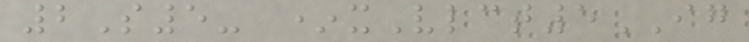2S5- *xVlct5IG
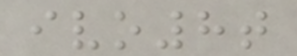ivo8t
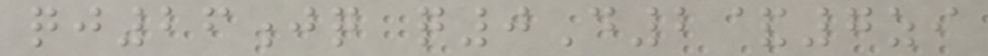qj26jq q0D2&7zi
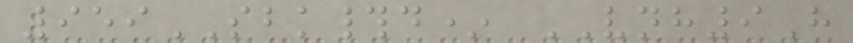959SBK#d* VNH9H
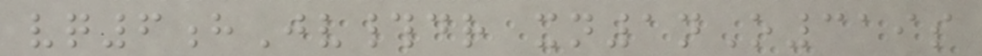vq6hJv#dr xn1nO319s
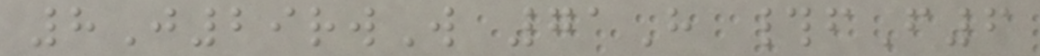8J29rwW 71H #fF6
